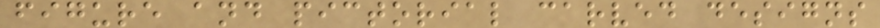figure and pictorial carved designs
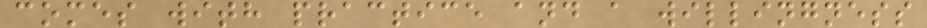comes with practice and a willingness
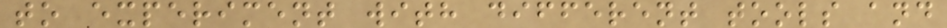to experiment with different tools and
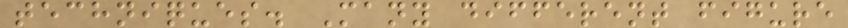techniques. Many different figure
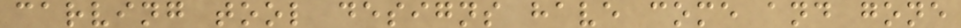carving tool designs have come and gone
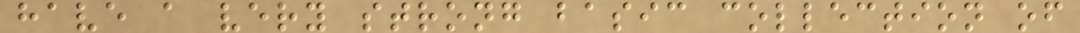have a very strong basic collection of
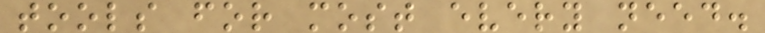tools for most every need.
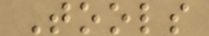Tools
